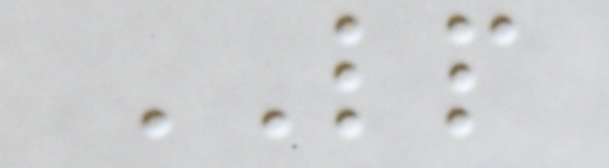LP
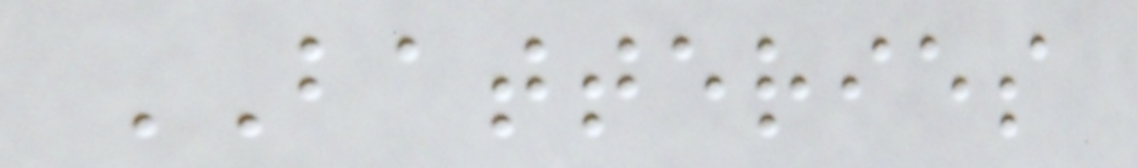BATTERIES
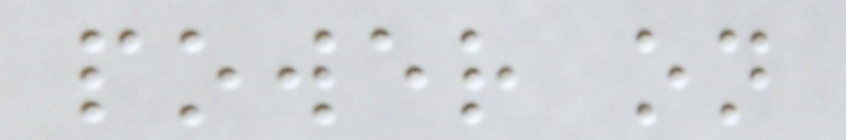power on
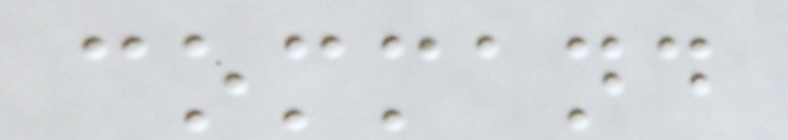command
